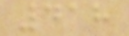418
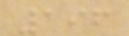196
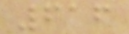616
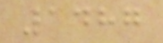1487
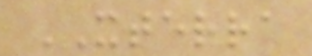XTERRA
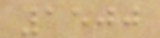1500
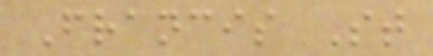Francis St
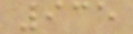935
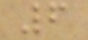6
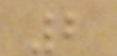2
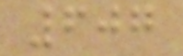607
